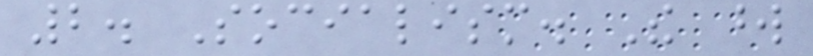2. Socialism. The word
